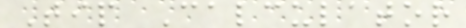Tip Calculator
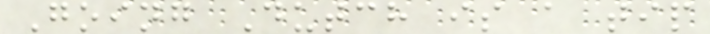Going Dutch is a tip
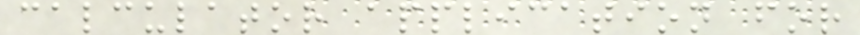calculator application for
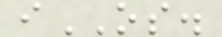iOS.
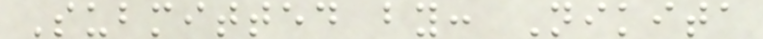Submitted by: Nikita
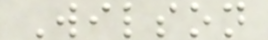Wilson
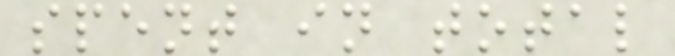spent in total
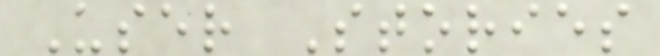User Stories
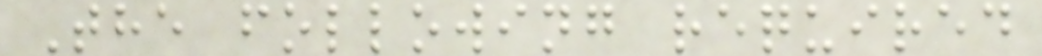The following required
